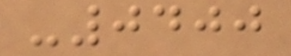-0400
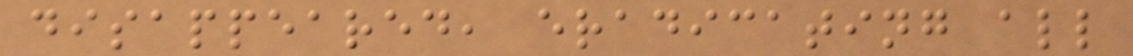disappeared, eradicating all
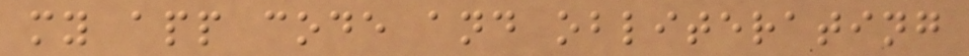my app code and obliterating
